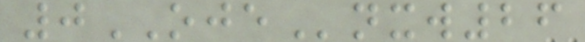0OJEnxw26
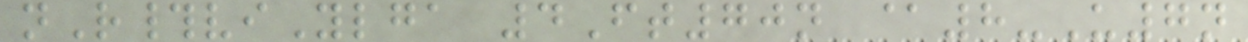nR#viYlga 4Ft70n @8-U7n
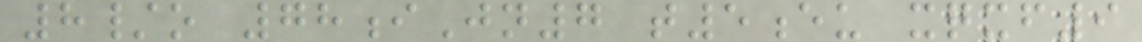8/o 78iJn7 t5eu xqxf9
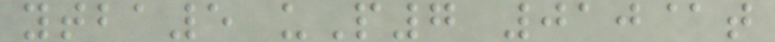ytba5 uP7 010@t
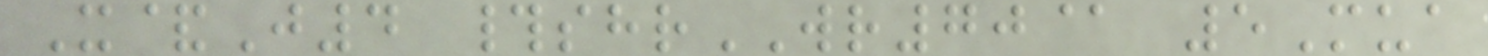X&J4 #shrWR70@ 5Mua
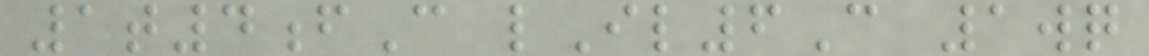1t4fC lIl6C 1wq
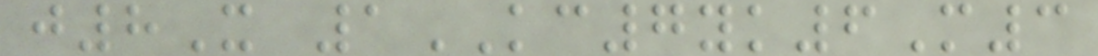j8X 1KC7yk6M3
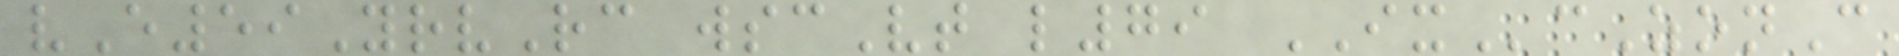vE59YrvRc wscVt l79 IXcZonC
